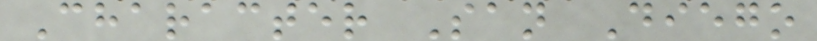Character San Diego
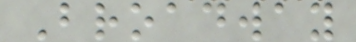Broadway
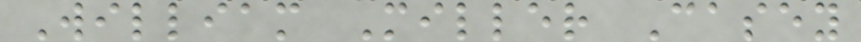William Miller Casey
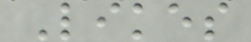Likes
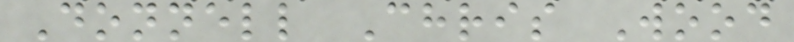Donnell Chris Wood
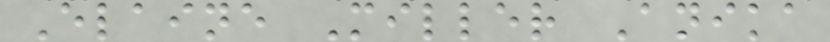Elaine Miller Anika
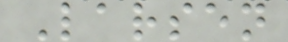Larsen
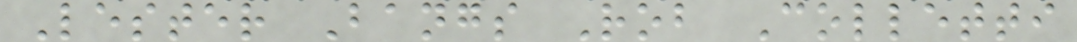Lester Bangs Rob Colletti
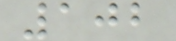102
